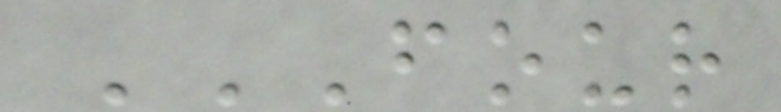FOUR
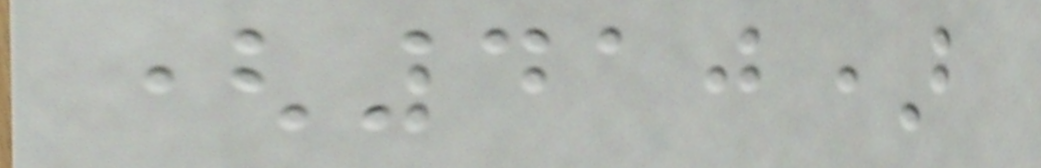(410)
